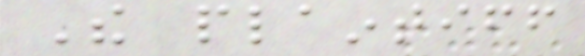The plaintiff
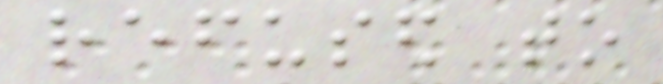refused to
